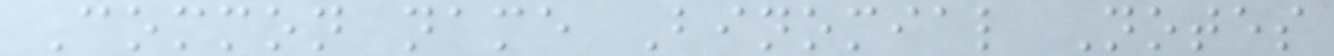Common name Binomial Notes
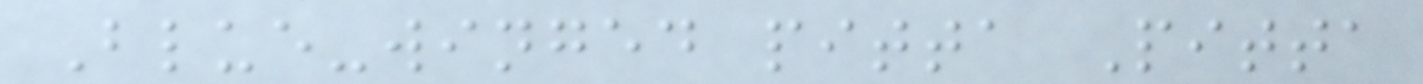Blue-winged pitta Pitta
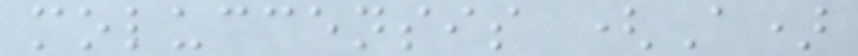moluccensis (A)
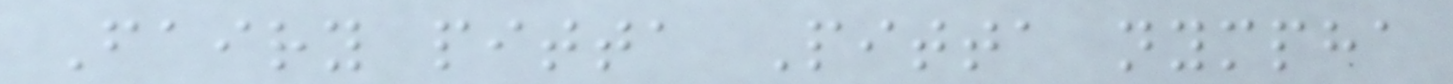Fairy pitta Pitta nympha
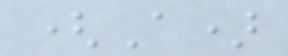(A)
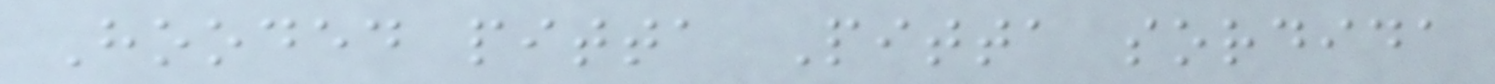Hooded pitta Pitta sordida
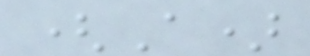(A)
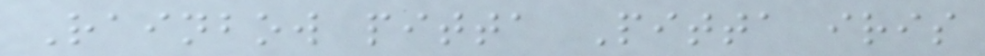Rainbow pitta Pitta iris
